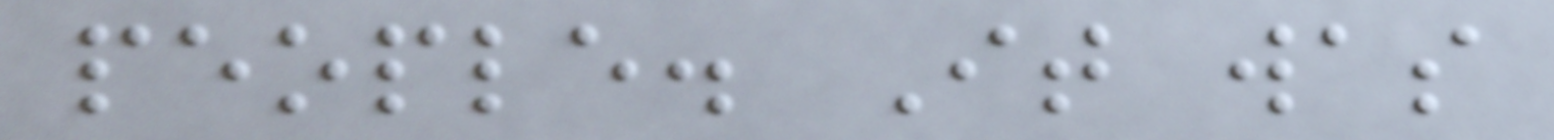people. It was
